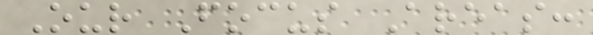Our Focus Areas:
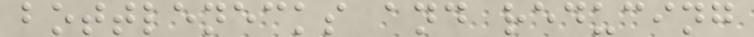bottlenecks and reducing
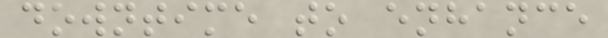downtime to enhance
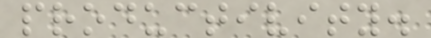productivity.
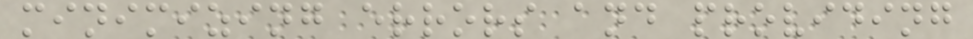minimizing errors and providing
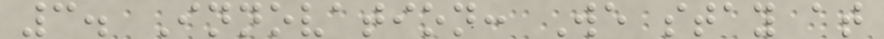3. Innovation: We stay at
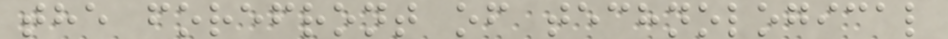the forefront of technological
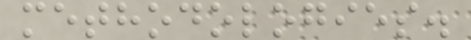methodologies.
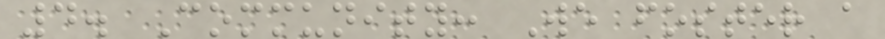4. Community: We foster a
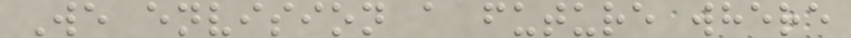We envision a future where
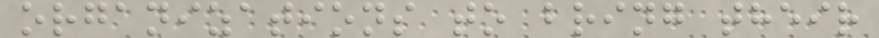organizations to bring their
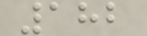182
